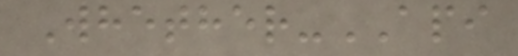Whether-API
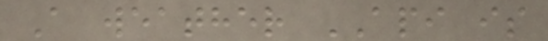A weather API is
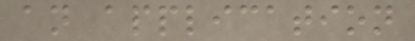an application
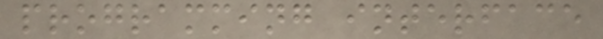programming interface
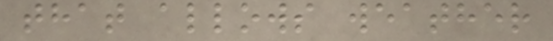that allows weather
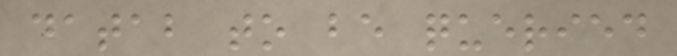datab to be queried
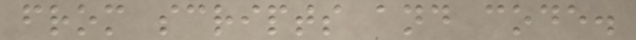from scripts and code.
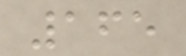165
